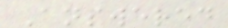Answered
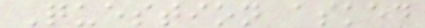Question asked
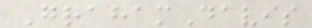GrahamDavis
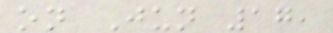on Jun 17,
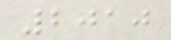2010
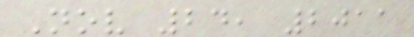Nov 24, 2011
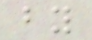by
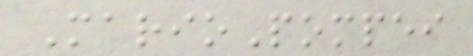MarioPompei
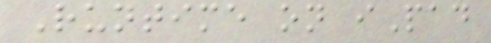Runtime on iPad
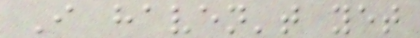I haven't yet
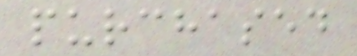purchased
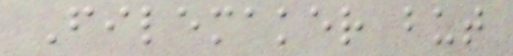Filemaker but
